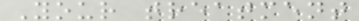Your treatment
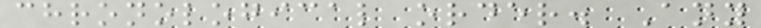chronological order. Any
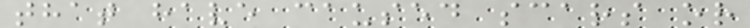that have caused scars or
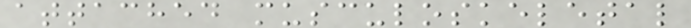attached musculoskeletal
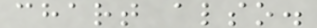chart also.
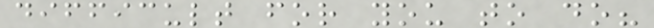difficult for you to do?
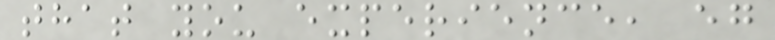that you experience, eg
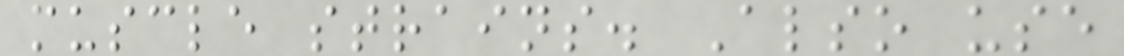muscle strains. Also use
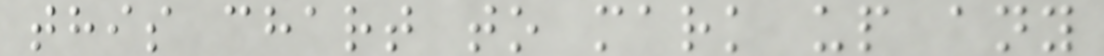this chart to mark up any
